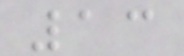13
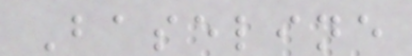Baseline
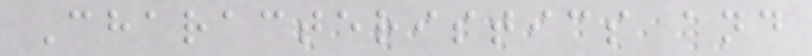Characteristics and
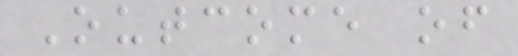Outcome of
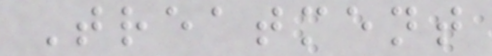Treatment
